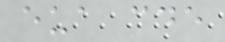eua cde
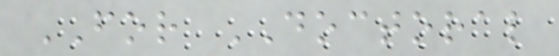FOR DOCTORAL
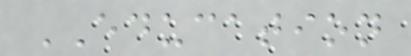EDUCATION
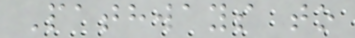Pathways to
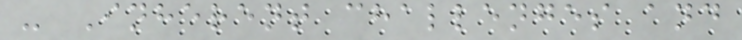- Inherent challenges and
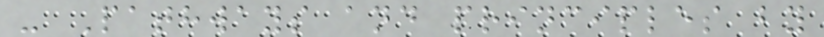- Pathways and principles by
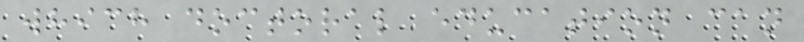which doctoral education can
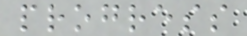progress
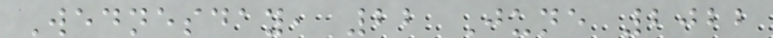Wednesday, 22 June 2022
